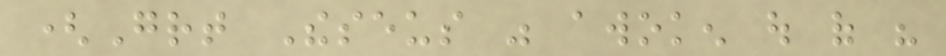(Great Theseus was awoken out of his
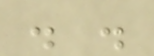. .
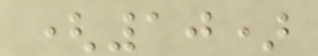(10)
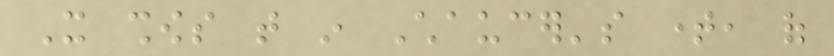It shows that in Chaucer's time, of
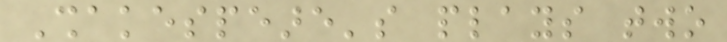Shakespeare's plays two
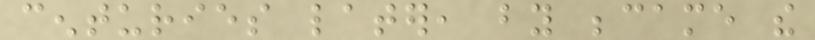centuries later, by became the
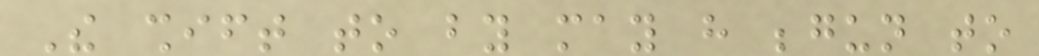The shift to by may have begun to
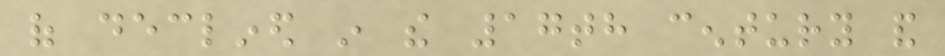of declined in the 17th century and
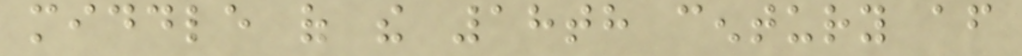middle of the 18th century after
